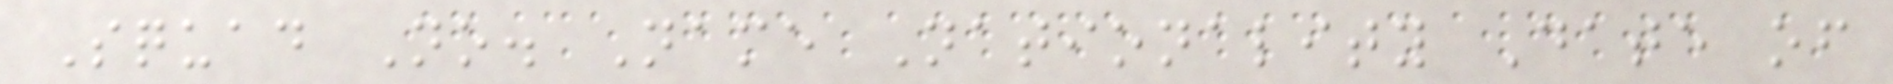Squad No. Name Nationality Date of
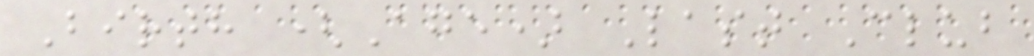Birth (Age) Last Club
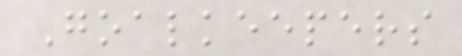Goalkeepers
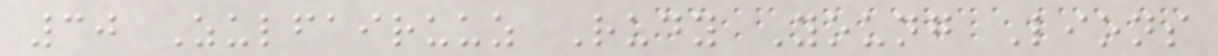30 Zulfairuuz Rudy Young Lions
